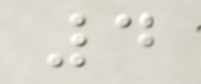4
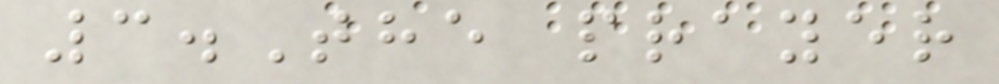3.The prayer
